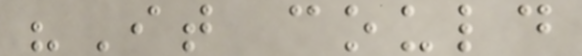"It could
